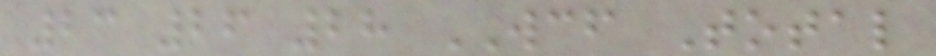23 26 28 WCF Total
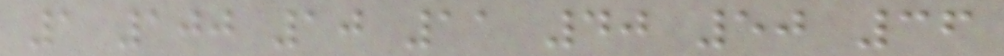1 100 10 11 40 50 36
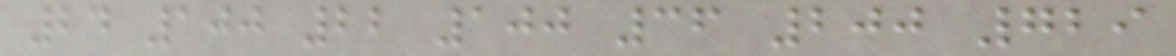24 100 22 100 36 200 729
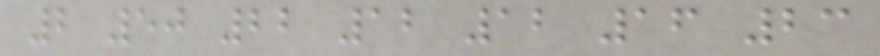2 50 22 12 12 16 23
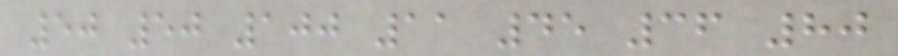50 50 100 11 45 36 80
